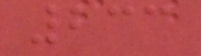233
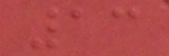13
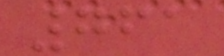761
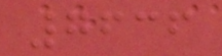7636
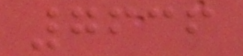7636
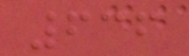636
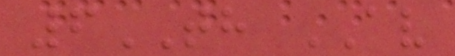6TH AV
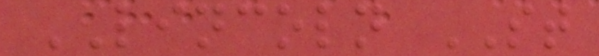LINCOLN ST
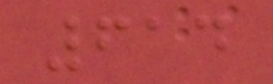614
